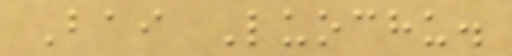Bai Luochu.
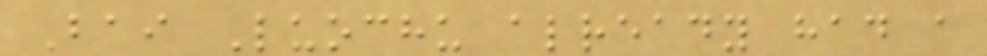Bai Luochu already had a
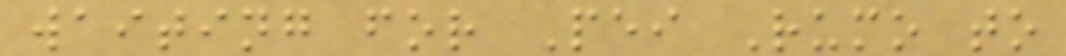waiting for Pei Rumo to
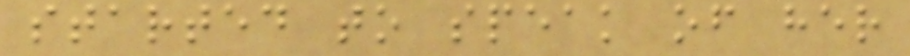started to speak of her
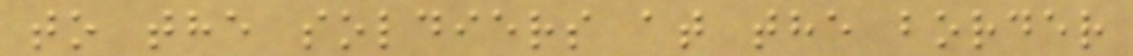to the soldiers at the border
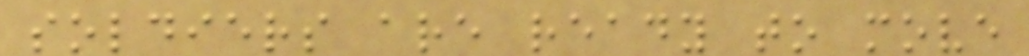soldiers are ready to move
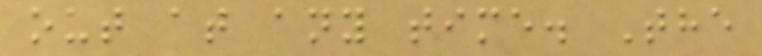out at any time. The
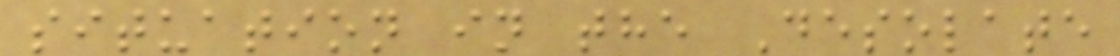situation in the Desolate
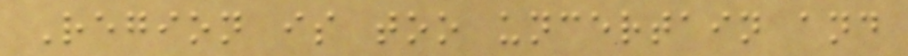Region is too uncertain and
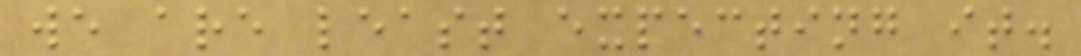we are least expecting it.
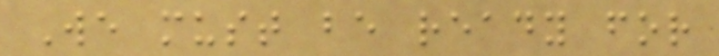We must be ready for
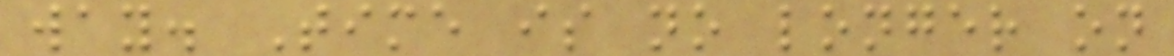way. Time is no longer on
